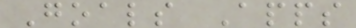Goals Apps
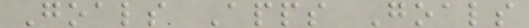Goals Apps Goals
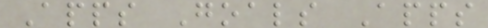Apps Goals Apps
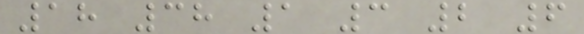18 38 1 3 2 6
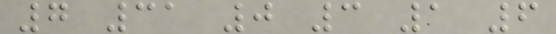7 31 0 3 1 6
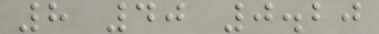8 40 0.20
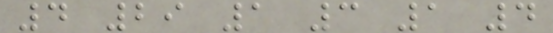4 29 1 3 1 4
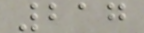217
